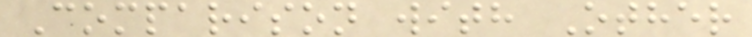Comparison with Other
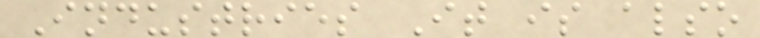Industries It is also
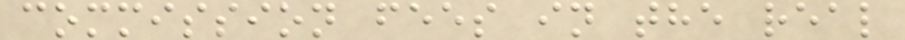commission fees in the real
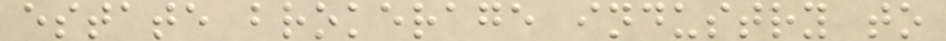estate brokerage industry to
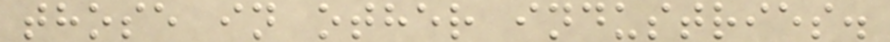those in other industries.
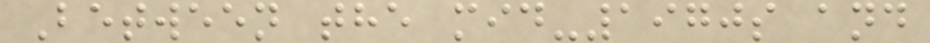Between the mid-1970s and
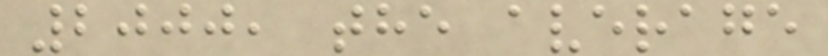2000, the average
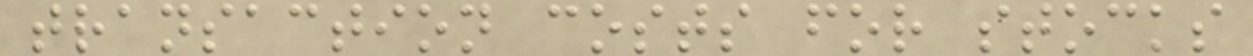transaction costs for stocks
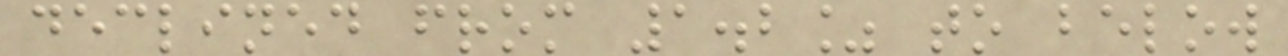declined from 1.2% to below
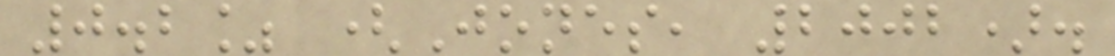0.2% (Jones, 2002).
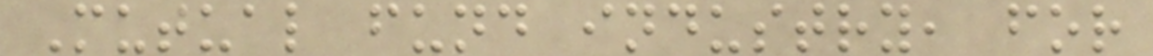Mutual fund industry, for
